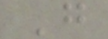G
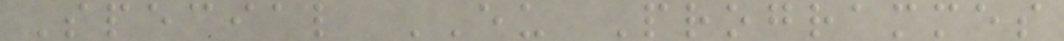Special EU Programmes
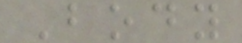Body
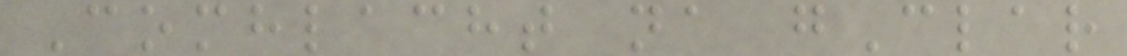Comhlacht na gClar
